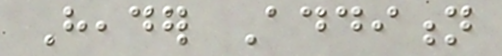Header Addition
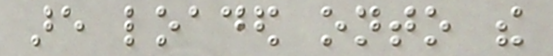are loaded onto the
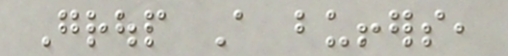Group A buffers,
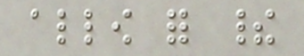allow for their
